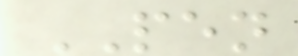PEN
